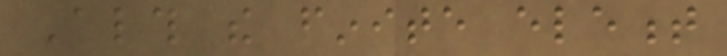Although the finite element
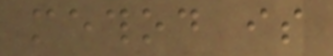method is
